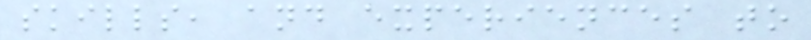skills, and experiences to
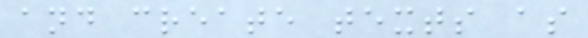and create texts as
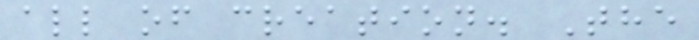all of creation. The
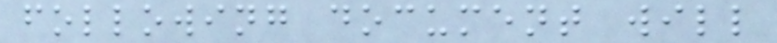following document will
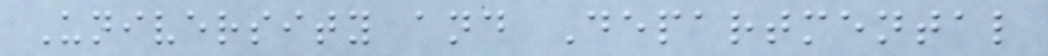University and Departmental
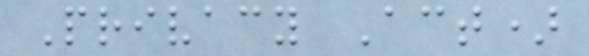Privacy Act)
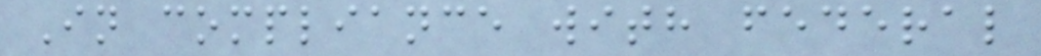In compliance with federal
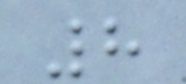8
